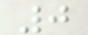0
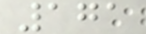171
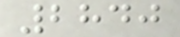2840
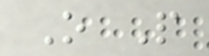O P
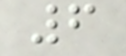6
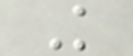K
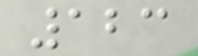123
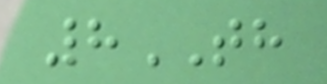8TH
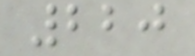220
